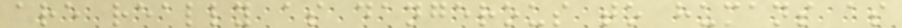are really as dangerous to humans as
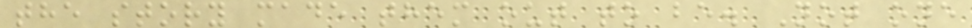the story made them out to be. Not one
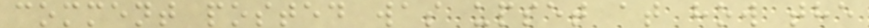comment posted was upset at how the
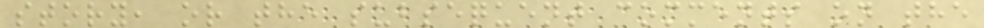story, or the subsequent comments on the
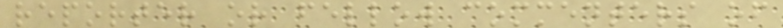reporter or fellow commenters of
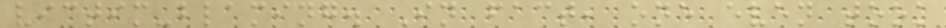victim-blaming. In fact, one even took
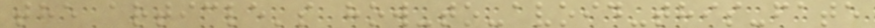the article's how-to-avoid-this-fate
